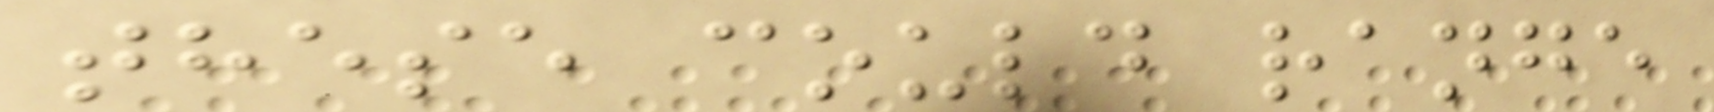these could range
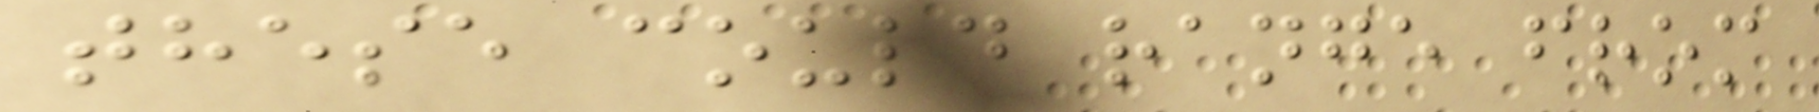these could range from
